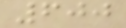600
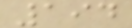194
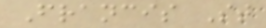Francis St
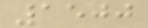1500
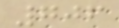706
